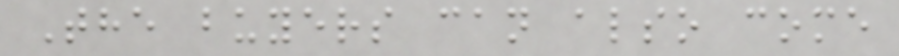The buyers can also come
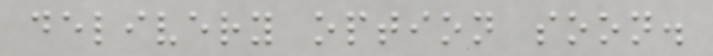delivery option soon.
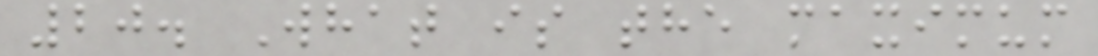20. What is the maximum
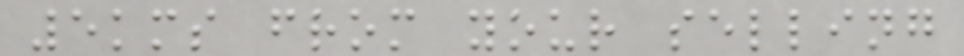5kms from your selling
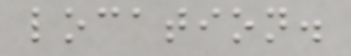location.
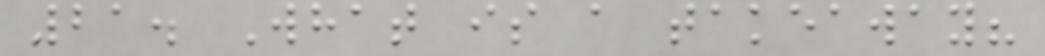21. What is a takeaway?
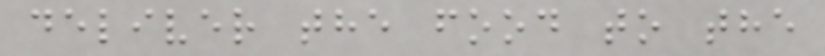deliver the food to the
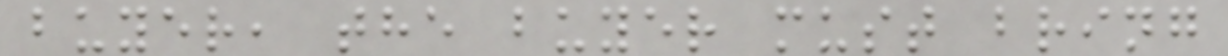buyer, the buyer must bring
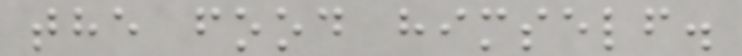the food himself.
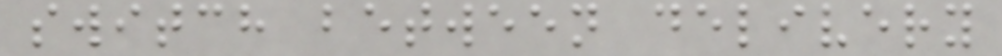switch between delivery
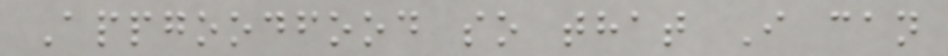Appgoodfood so that I can
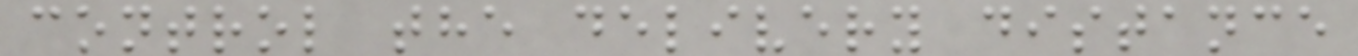control the delivery distance
